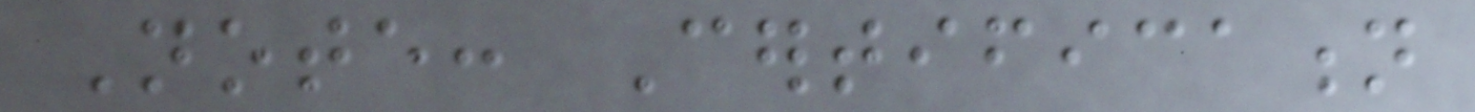Note: Certification
